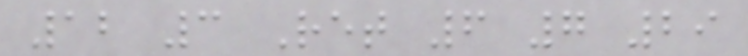12 3 Ret 6 7 29
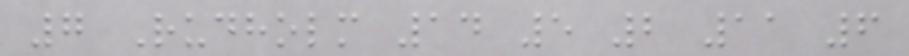7 Rudholm 14 5 2 11 6
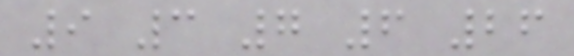9 3 7 6 26
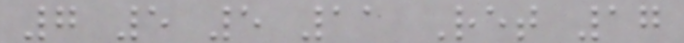7 5 5 11 Ret 17
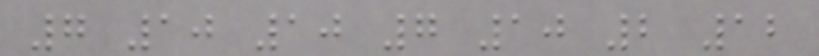7 10 10 7 10 2 12
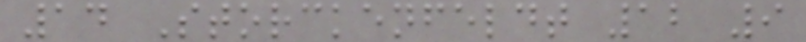14 Storckenfeldt 12 9
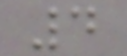4
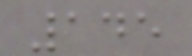145
